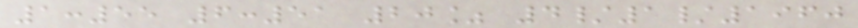1:55 6:51 20% 4/1/1960
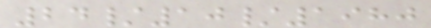24/10/1980
